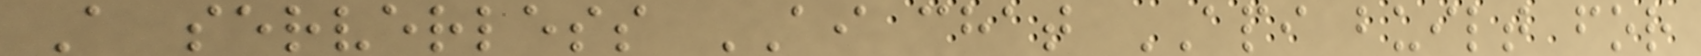A serverless AI chat API built for
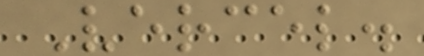Vercel.
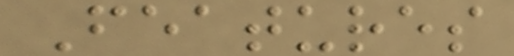Features
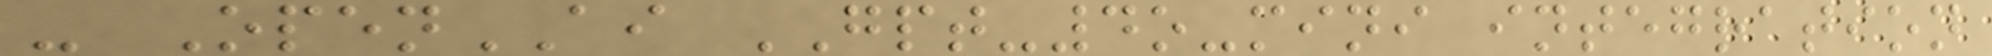- OpenAI GPT-4o-mini integration
